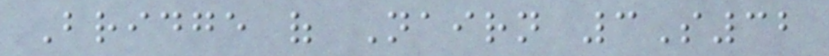Bridge of Nairn 3S32
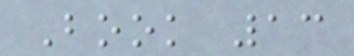Book 13
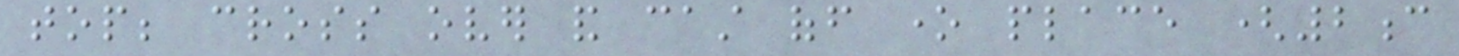top; cross over and cast off one place (2c
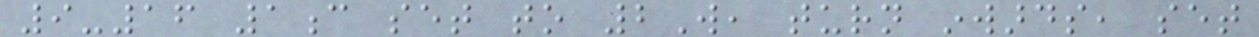9-16 1c set to 2W, turn inwards, set
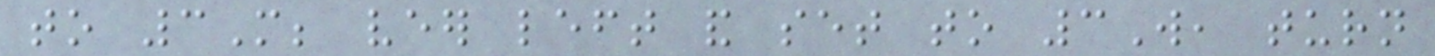to 3M; veer left and set to 3W, turn
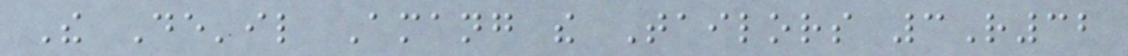The De'il Amang the Tailors 3R32
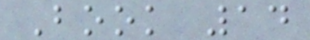Book 14
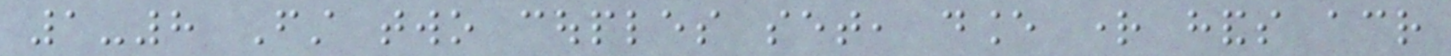1-8 First two couples set, dance right hands across
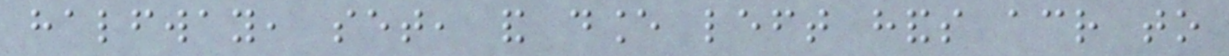halfway, set, and dance left hands across to
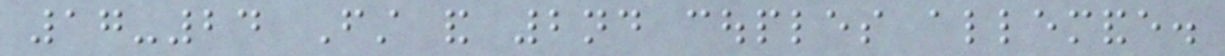17-24 First and 2nd couples allemande.
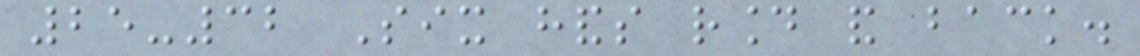25-32 Six hands round and back.
